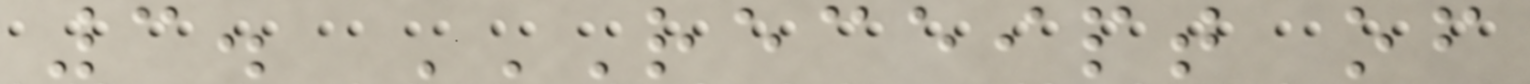3. RECEIPT OF
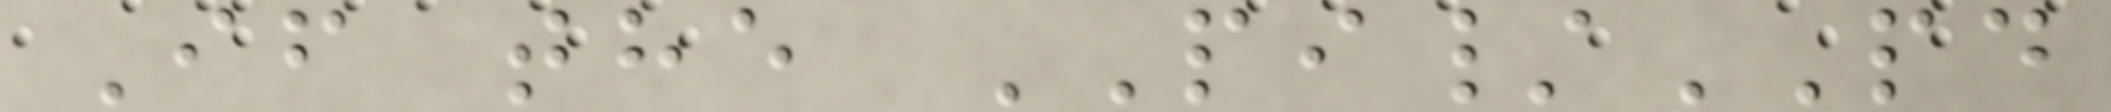If the PI/PD
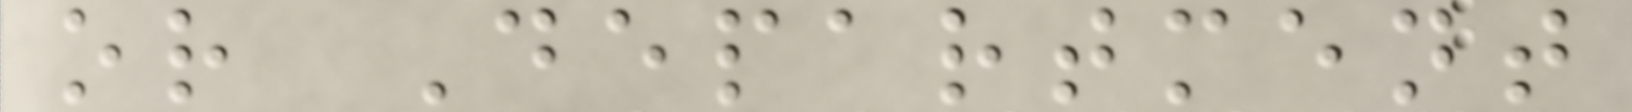or Department
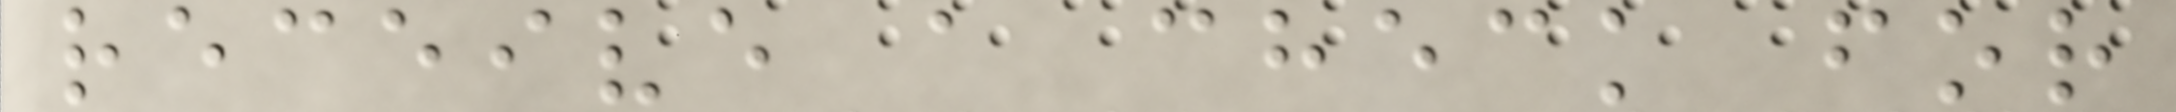receive a check for
